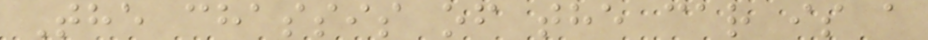The chassis of the car is a
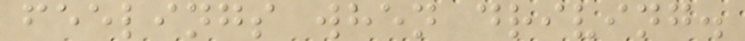feelings when driving.
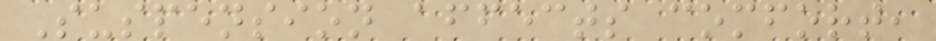Suspension affects comfort,
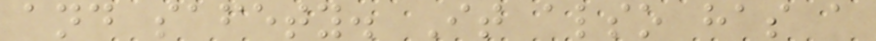and safety. It also has a
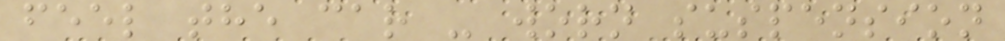feel the car - worn suspension
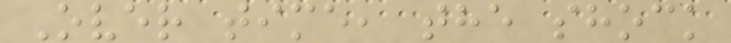Over time, the shock
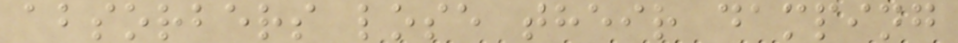absorbers lose their damping
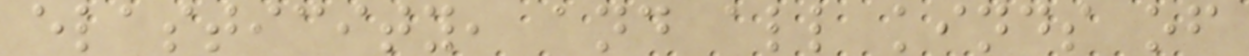elasticity, and all kinds of
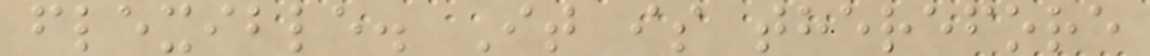flexible. It is therefore
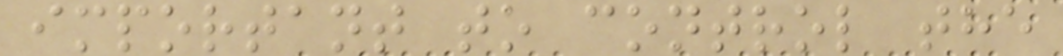important to control the
